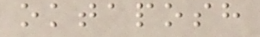oktaposh
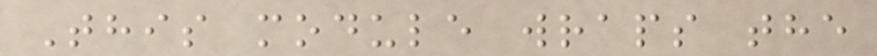This module wraps the
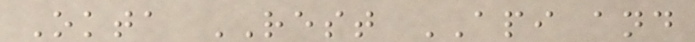Okta REST API and
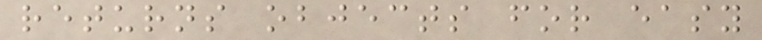returns objects for easy
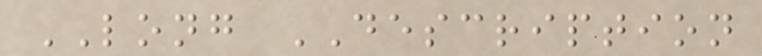LONG DESCRIPTION
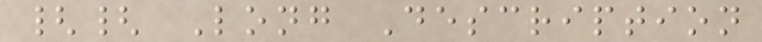{{ Long Description
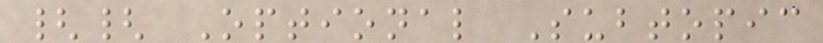{{ Optional Subtopic
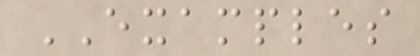EXAMPLES
